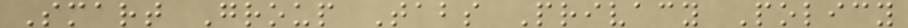Smart Group Tabs Privacy Policy
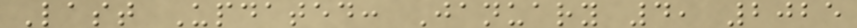Last Updated: January 4, 2025
